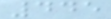445
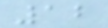12
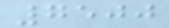7500
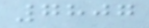7807
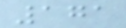171
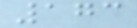173
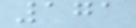171
